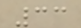33
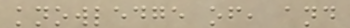knowledge of, and
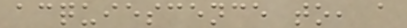acquiescence to, a
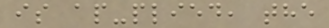is ap-plied, the
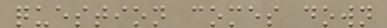question comes down
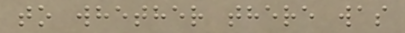to whether there was
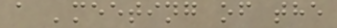a 'meeting of the
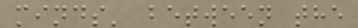minds' between the
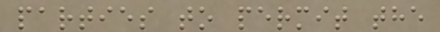parties to permit the
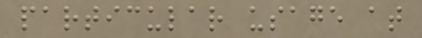particular usage at
